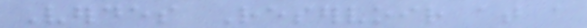Verdes Reservoir at a
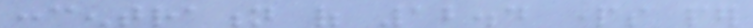concentration of 12.4 parts per
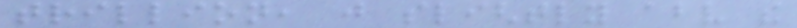trillion, just slightly above the
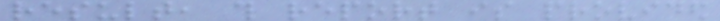result, this report is provided
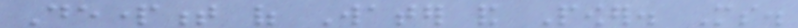Department of Water and Power. Ms.
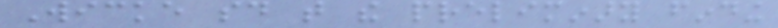Wicke said that the preliminary finding
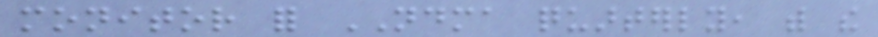monitor for NDMA quarterly, with the
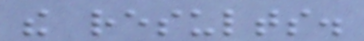the results.
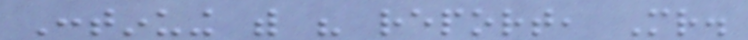Continuing with his report, Mr.
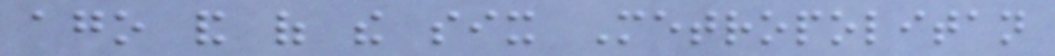ago and of the six Metropolitan
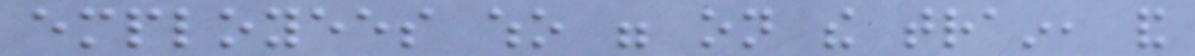employees who were on the train, and
